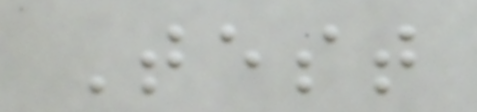Test
